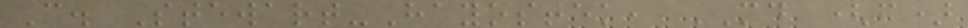C. Stewart-Hayostek, MD (f)
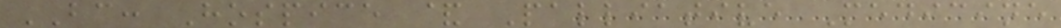BC: Hospice & Palliative Medicine
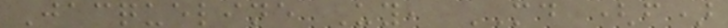Jacqueline Uy, MD (f)
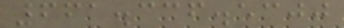661.336.5300
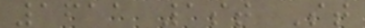1611 1st St
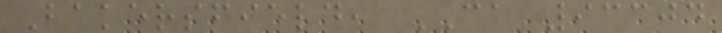Bakersfield, CA 93304
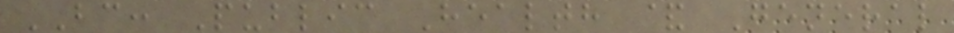BC: Public Health & General
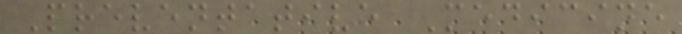Preventative Medicine
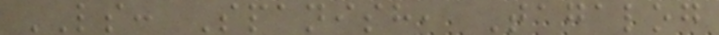LS: Spanish, Tagalog
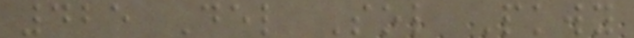425 Del Sol Pkwy
